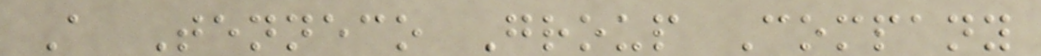A Tenneco Group Company
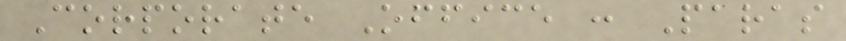Corporate Office : Paras
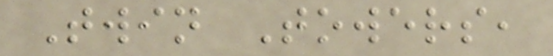Twin Towers,
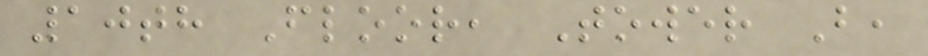10th Floor, Tower B,
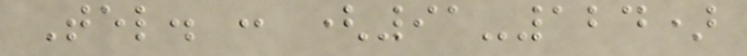Tel. : (91-124)
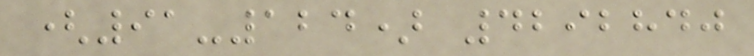(91-124) 4292840
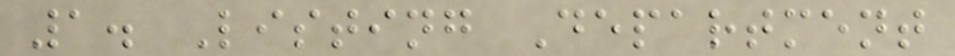1. Listing Department
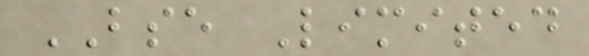BSE Limited
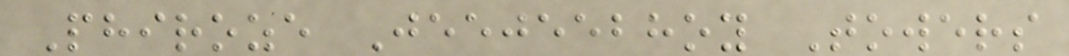Phiroze Jeejeebhoy Towers
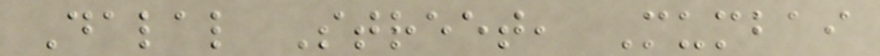Dalal Street, Mumbai
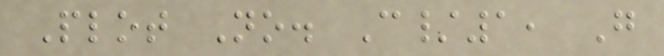Plot No. C/1, G
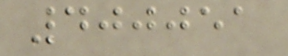400051
